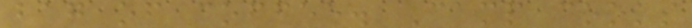bag of coffee. Camp cooks
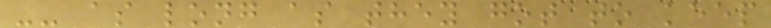-- as long as they got to keep
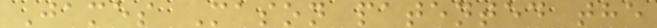James Mason patented the
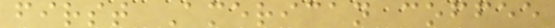first American coffee
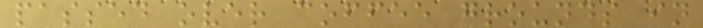passed over coffee grounds in
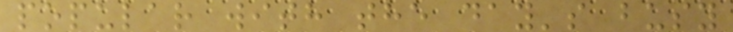popular with the day's busy
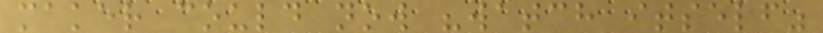maker could now "watch itself"
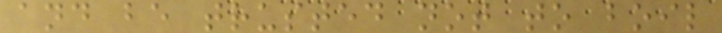and be trusted not to boil
